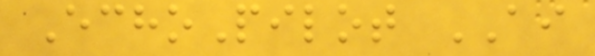EchoPilot AI
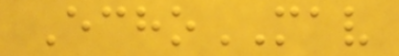EchoMAV
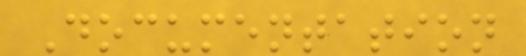Documentation
